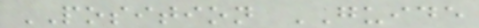POSITION GUIDE
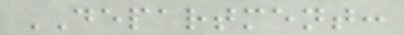DEPARTMENT:
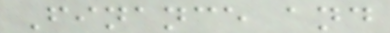Finance and
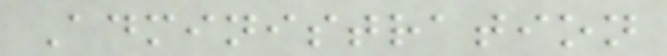Administration
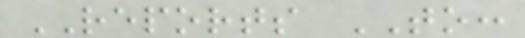REPORTS TO:
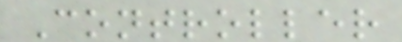Controller
